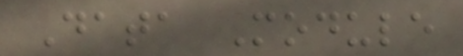Data Module
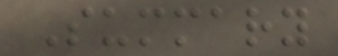Summary
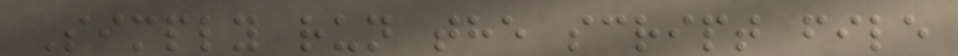Simply run the script file
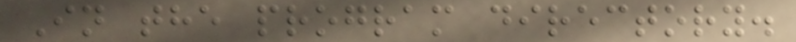In the program directory.
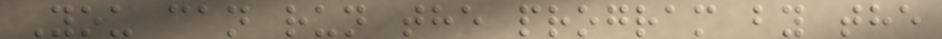You can run the program by the
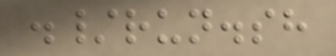./run.sh
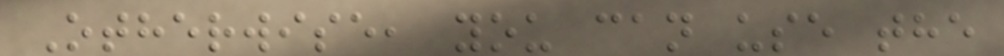Otherwise, you can use the
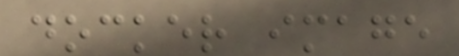docker image
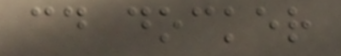cd docker
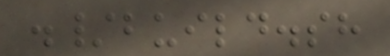./build.sh
